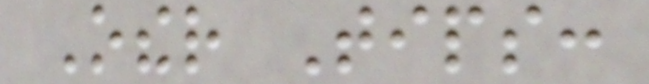Other Tips:
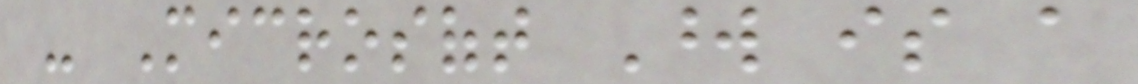- Microsoft Word is a
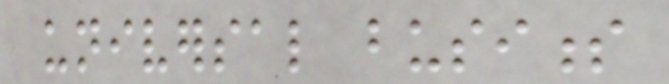universal business
